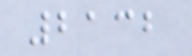2132
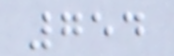754
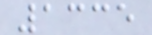1335
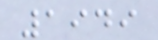1949
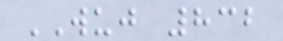WUJ 832
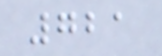721
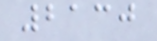2130
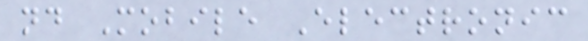nd Mobile Electronic
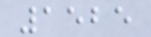1525
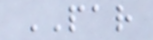PAR
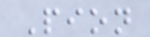Pion
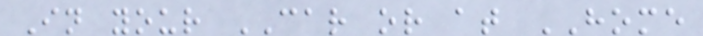In your CAR or at HOME
